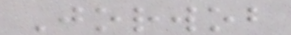Jorwob
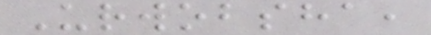Urwobsha,
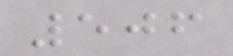506
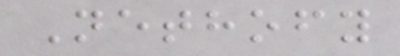Nethofy
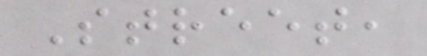Street,
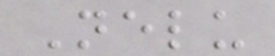Nelu
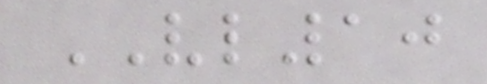VL10
